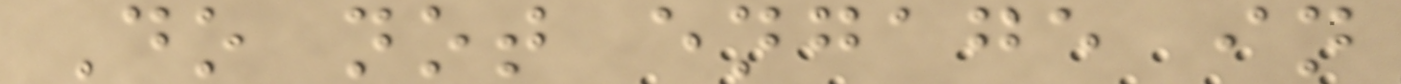Do not engage in
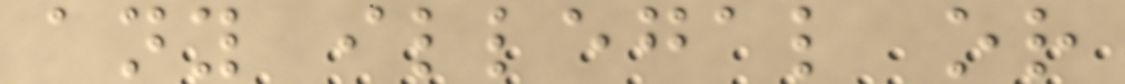any illegal or
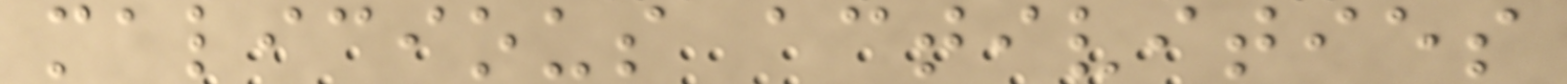malicious activities
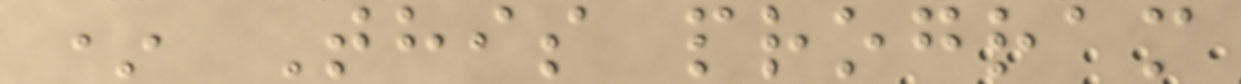* This program
